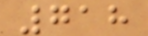718
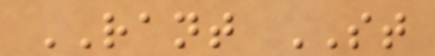RANT ST
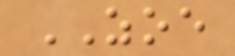ZOE
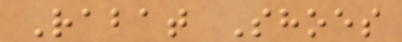Rabat Shoes
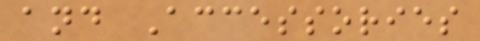and Accessories
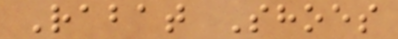Rabat Shoes
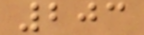203
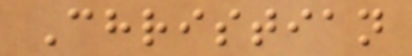Christian
